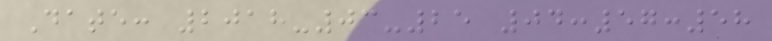Date: 2018-03-25 04:57:58
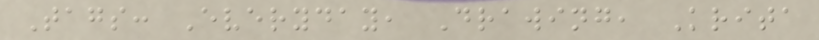Tags: Everyday, Drawing, Krita
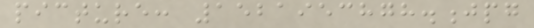picture: 1521953878.jpg
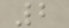2
